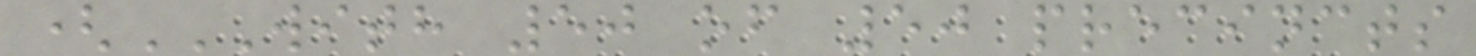(WITH 50 OF 50 PRECINCTS
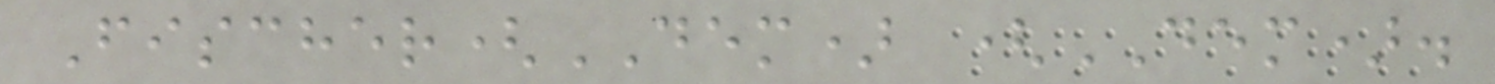Fischer(DEM) (DEM).
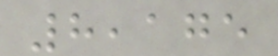8,175
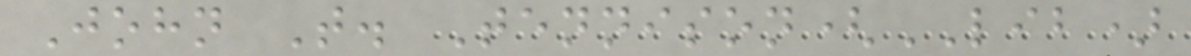John T. Tennison(LIB)
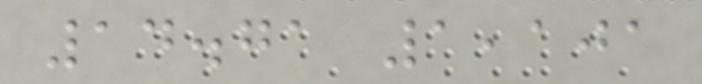14.71 1,101
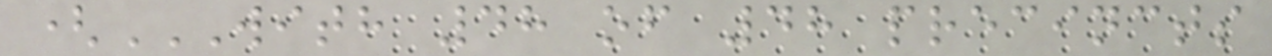(WITH 48 OF 48 PRECINCTS
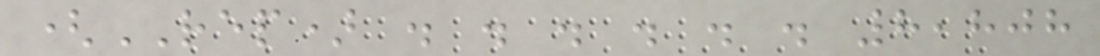(REP) . . . . . . 8,808
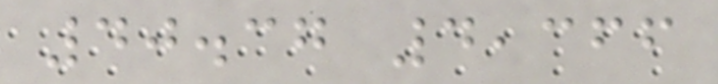40.37 4,366
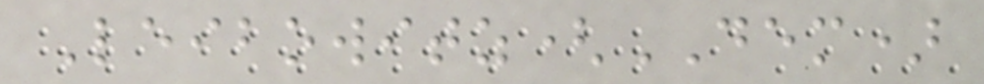Leibowitz(DEM)
